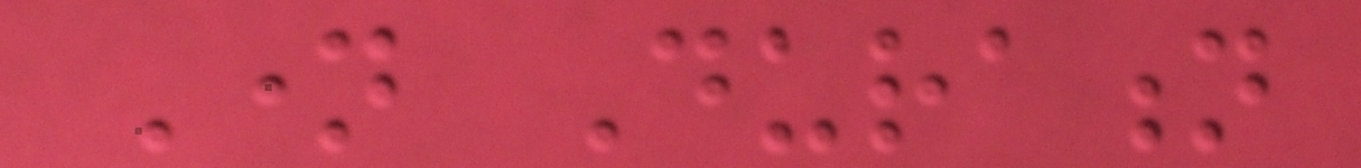Name Duration
